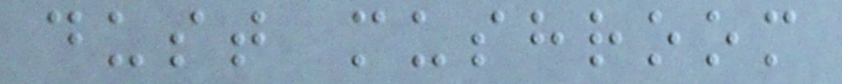dust mushroom
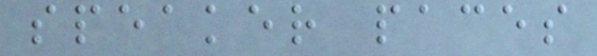speaker paces
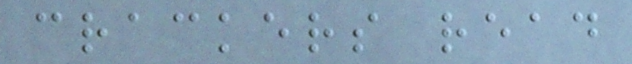crackers read
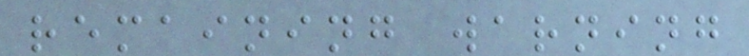remaining warning
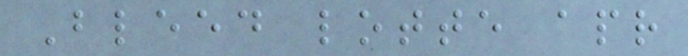Bleed lotte apr
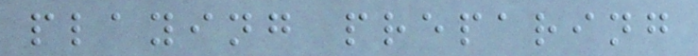playing preparing
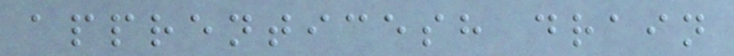apprenticesh drain
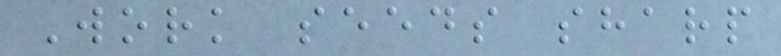Work seeds sharp
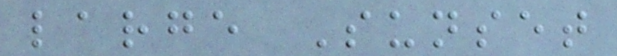large Sunset
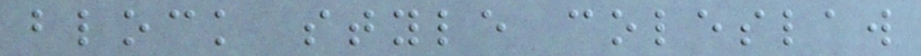block style coleslaw
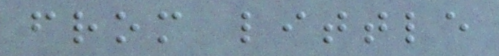from little
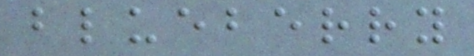blueberry
